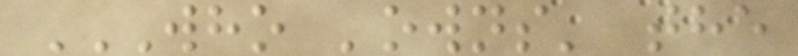WHO 'OWNS' THE
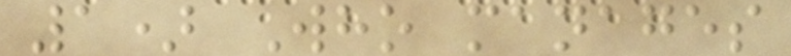1) Who manages
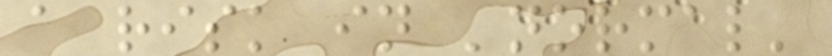a risk in 'normal'
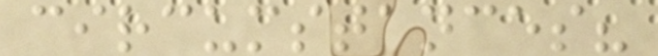circumstances?
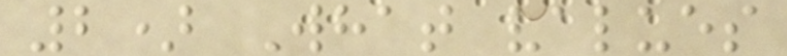2) What values
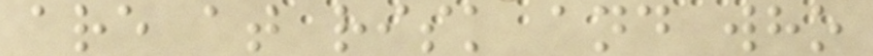are at risk and who
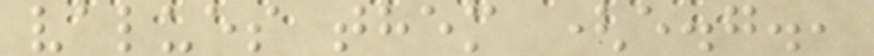values them (e.g.,
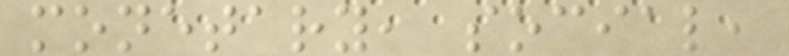monetary, social,
